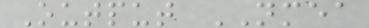Output NMEA
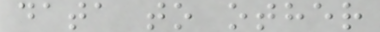data to other
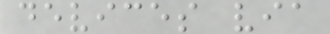devices via
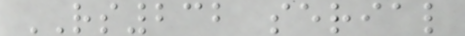RS232 serial
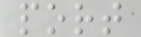port
